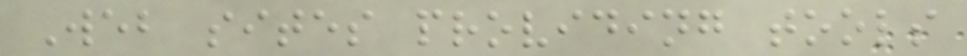Web sites providing tools
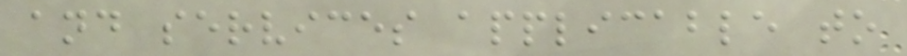and services applicable to
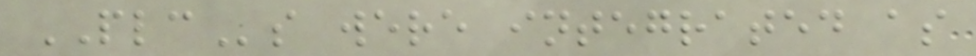PLCs were integrated as
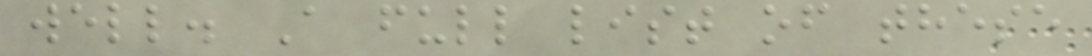well. A full list of these
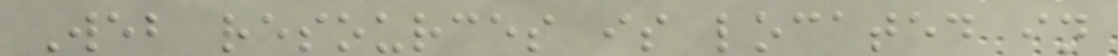Web resources is located in
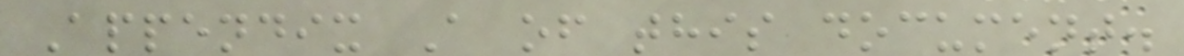Appendix A of this document.
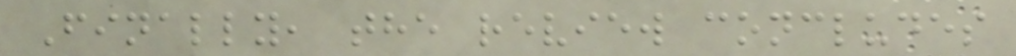Finally, the review concludes
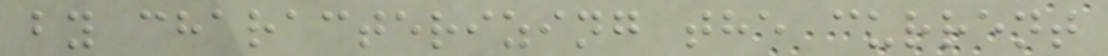by characterizing the current
